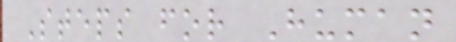Steps for Human
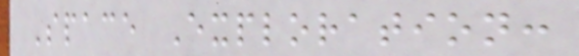Space Exploration:
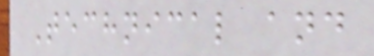Technical and
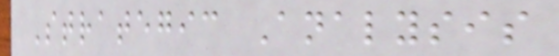Strategic Analysis
